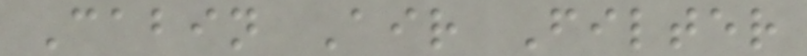Cabin Air Filter
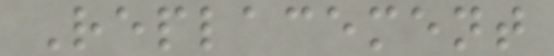Replacement
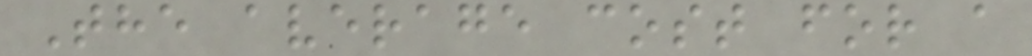The average cost for a
